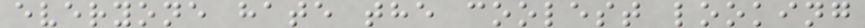everyone hate the coolest looking
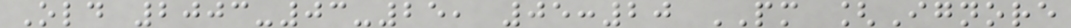Old 2003-03-25, 05:20 PM [Ignore
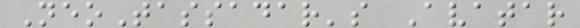NeoTassadar's Avatar
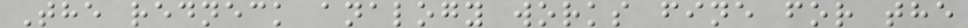The redneck analogy works fine for the
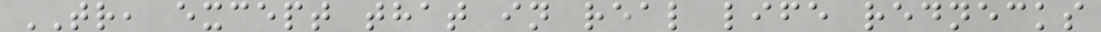TR, except that in real life rednecks
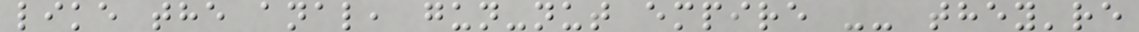like the anal, gun-nut empire -- they're
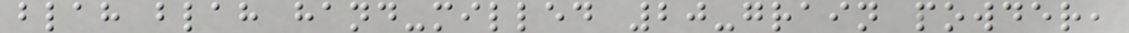blah blah hand-milled 20-grain powder,
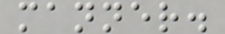manner.
